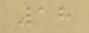18
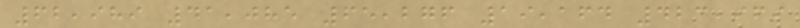62,989 41,085 65,276 19,164 423,969
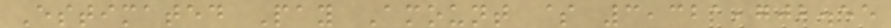Estimated Pay Amount $ 3,321,702.55
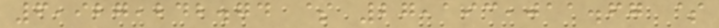6,927,242.74 $ 27,193,011.67 $
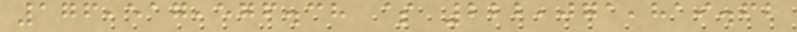176,517,576.38 $ 222,071,819.62
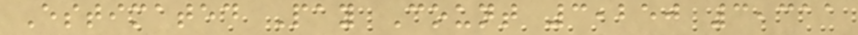Estimated Pay Count 3,250 3,311
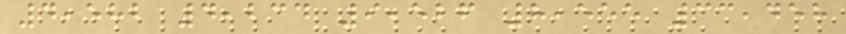4,582 4,234 9,526 8,555 33,458
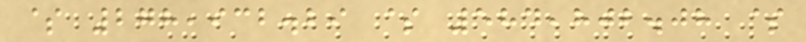$ 278,932.29 $ 584,802.08 $
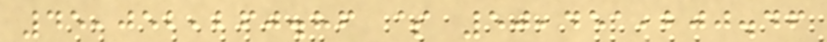45,052,260.86 $ 50,451,200.46
